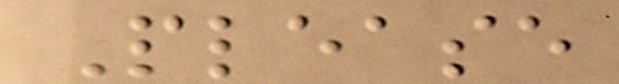Please
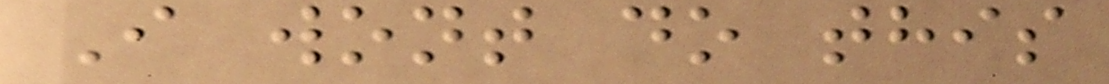I wont do this
